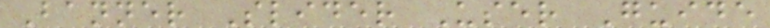Banner Slider User Guide
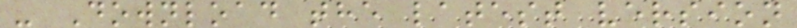- Download the latest version
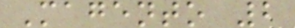Magento 2
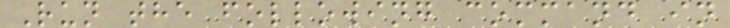Run the following command in
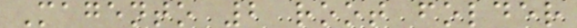Magento 2 root folder
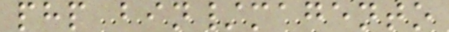php bin/magento
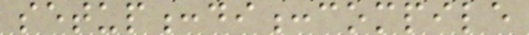setup:di:compile
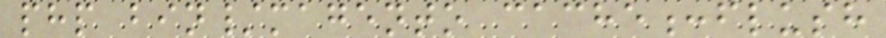php bin/magento cache:flush
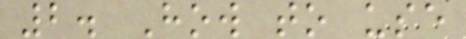2. How to use
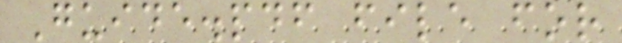Guide.pdf file for
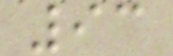93
